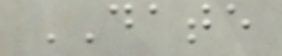DATE
